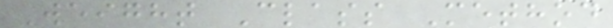Weight Class Method
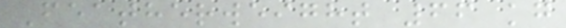Featherweight 66 kg
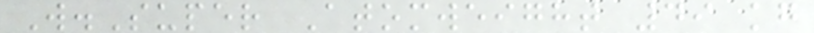W.Super Atomweight 49 kg
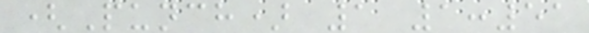(Punch) 1 1:51
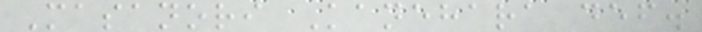Masanori Kanehara def.
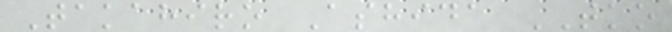Takahiro Ashida TKO
